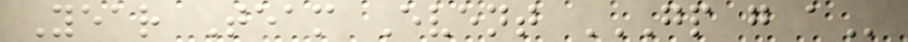Year Team Event GP G A
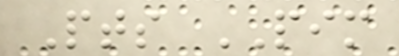Pts PIM
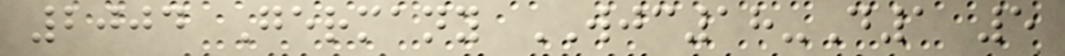2004 Germany WJC18-D1 5
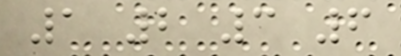1 2 3 6
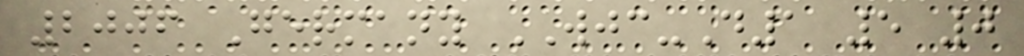2006 Germany WJC-D1 5 0
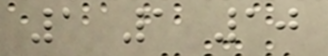1 1 10
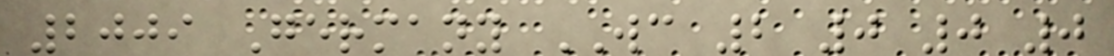2009 Germany WC 2 0 0 0
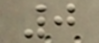0
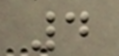4
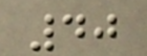40
